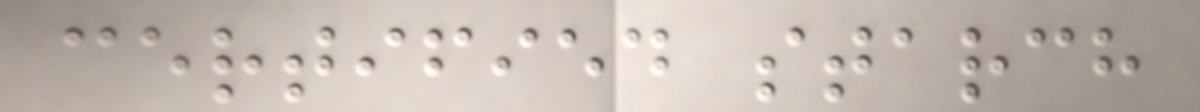certified starch
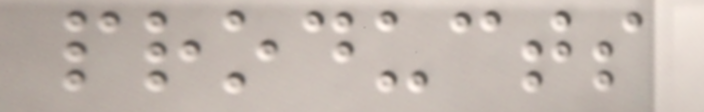products
